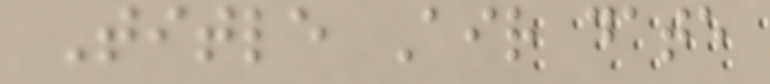Title Air date
